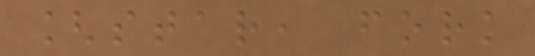[star, fork
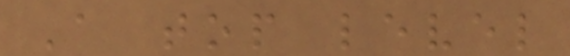A top level
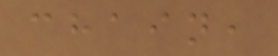chain,
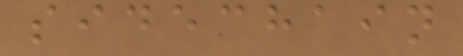sidechain
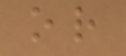or
